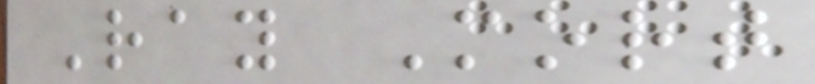Ray Mort
